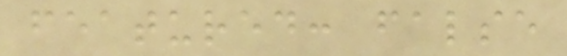featured: false
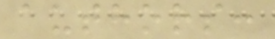authors:
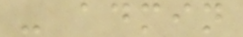- admin
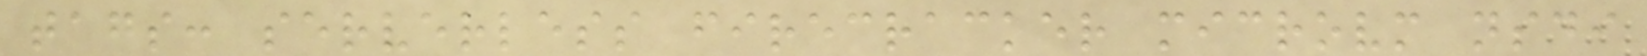tags: serverless firecracker microvm nsdi
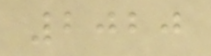2020
